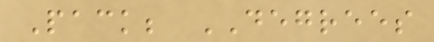Pack; DEGREES
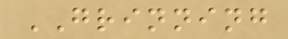GRINNING
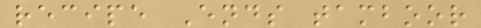recipe Ends tamboor
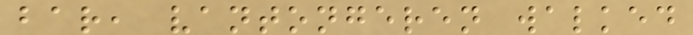bar, vantongeren walked
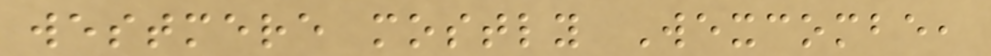westmere mostly Wexcombe,
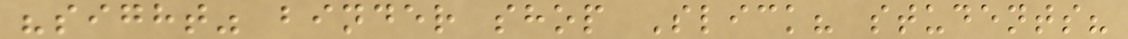"sight" binder shop Slick? students?
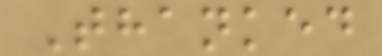Thanked
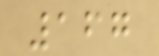167
